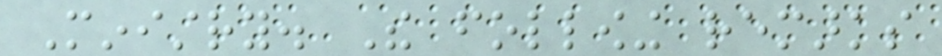Ministry. The following remarks
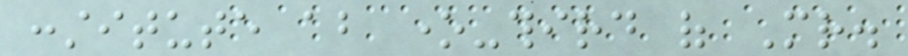constitute about one-third of Mr.
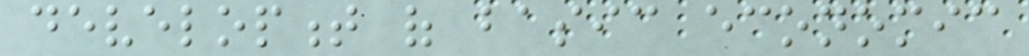development of basic economic
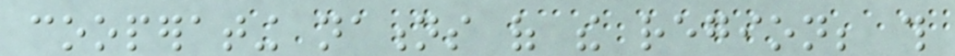cooperating nations of the region; this
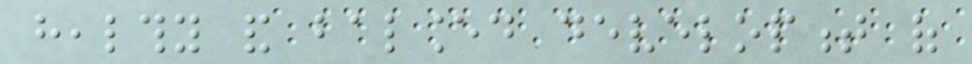healthy and balanced development of
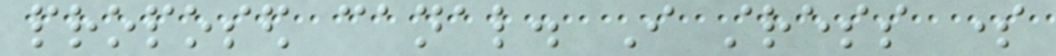proposed canal. I stress some
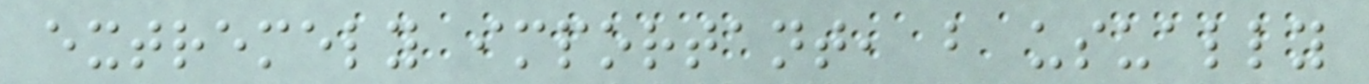extremely important, but usually
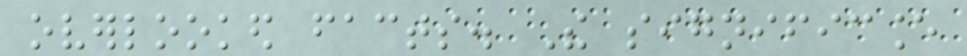overlooked facts. The significance
